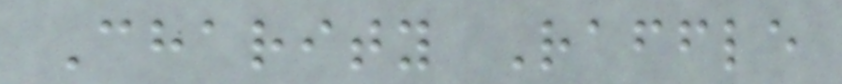Charity Raffle
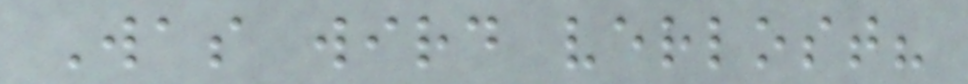Was wird verlost?
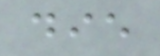die
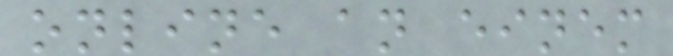online an einem
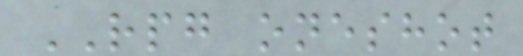RPG oneshot
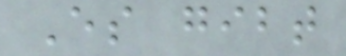Es gibt
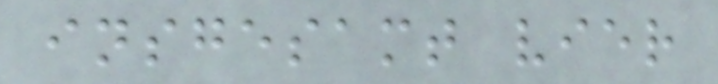insgesamt vier
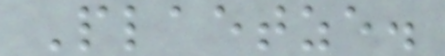Plaetze.
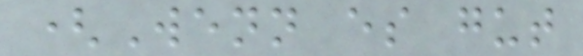(Wenn es gut
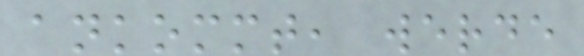ankommt, werde
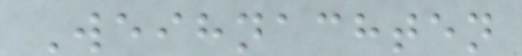Weihnachten
